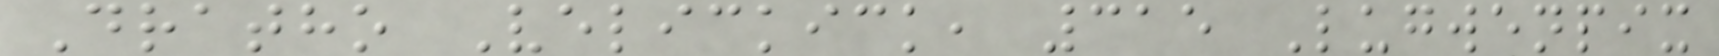Dratho Velickick, 315 Lugwenpix
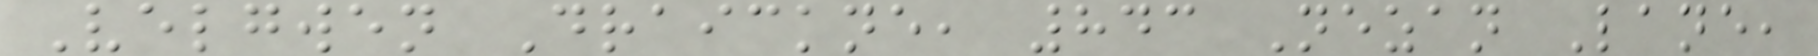Velgwen Draickne, 843 Nezan Lane,
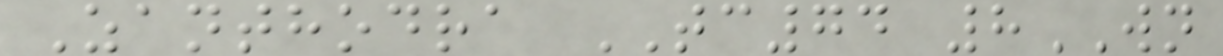Zanthodra TC74 8WN
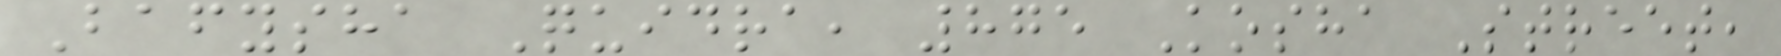Bafysha Quidra, 875 Kosha Street,
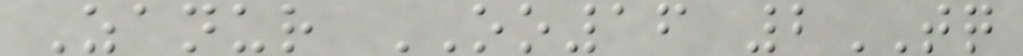Zanur OO16 2TQ
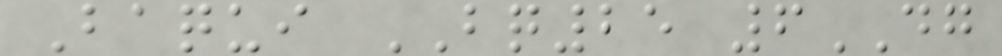Baqui BQ25 6DG
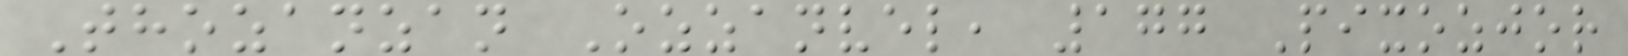Thozanzan Ozzanvel, 177 Pixozjor
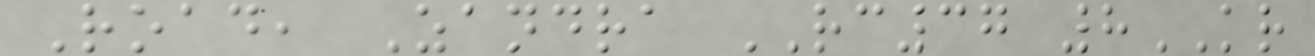Road, Zandra RC37 8KR
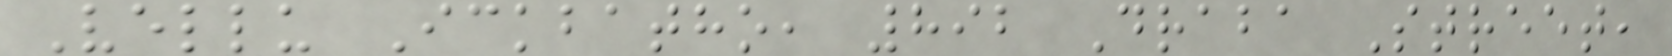Vellu Ickbatho, 892 Draba Street,
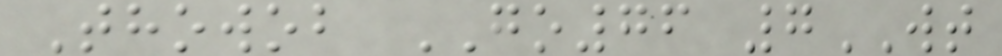Thowob GO76 7WT
